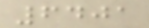6401
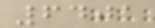6401
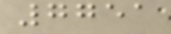7751
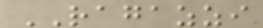RAGAZZI
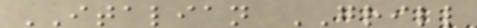ITALIAN GRILL
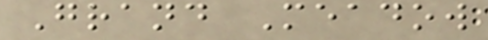Grand Meadow
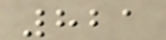821
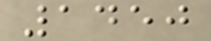1450
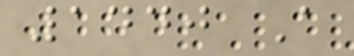1440 A
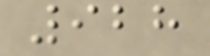928
